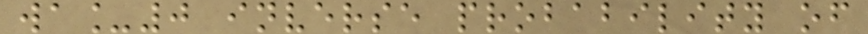wa_0 inverse probability of
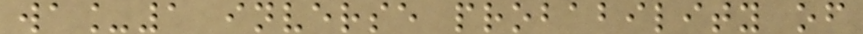wa_1 inverse probability of
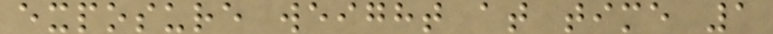exposure weight at time 1
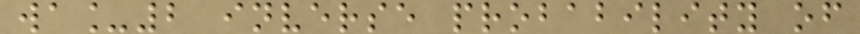wa_2 inverse probability of
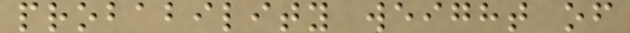probability weight of
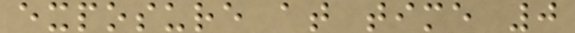exposure at time 0
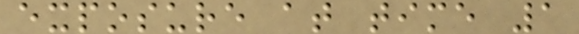exposure at time 1
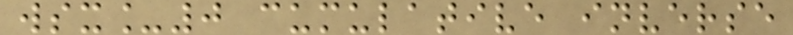wsx_0 cumulative inverse
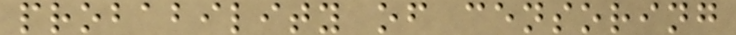probability of censoring
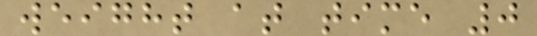weight at time 0
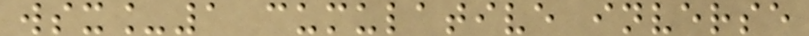wsx_1 cumulative inverse
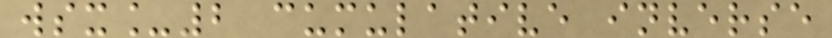wsx_2 cumulative inverse
